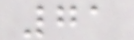71
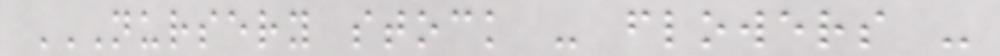NURSERY STOCK - FLOWERS -
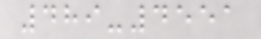489-4551
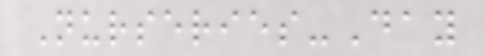Nurseries-Day
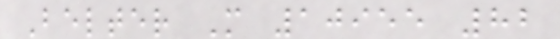Belter M 10955 82
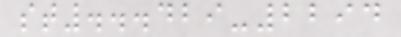st...429-2294
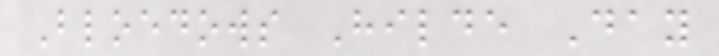Bloedows Hilde Day
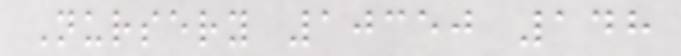Nursery 10350 148
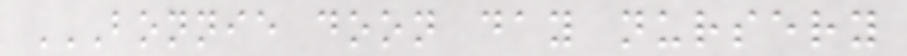BONNIE DOON DAY NURSERY
